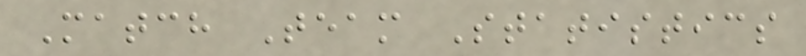Match Team Statistics
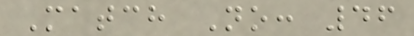Match No: 46
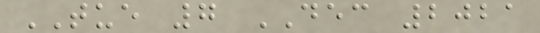TUE 7 DEC 2021
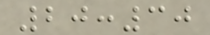20:30
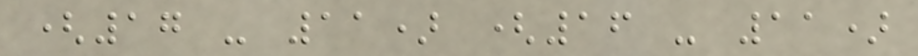(17 - 11) (16 - 11)
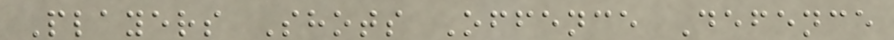Players Shots Offence Defence
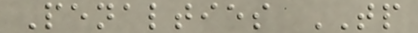Penalties TP
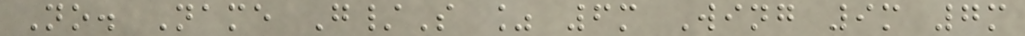No. Name G/S % 6m Wing 9m 7m
